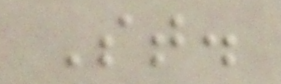St.
